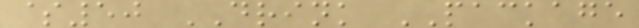$50 DRINK PACKAGE
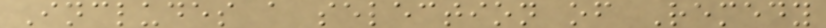Includes a selection of Remedy
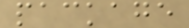package
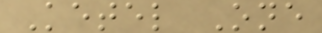Ketel One
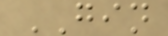GIN
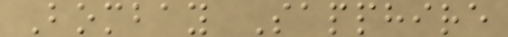Bombay Sapphire
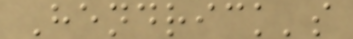Hendrick's
